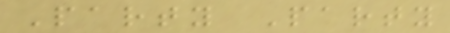Party Party
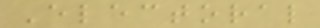Electoral
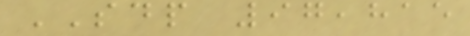SDP 97,815
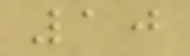10
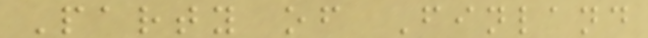Party of Finland
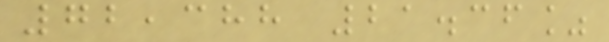72,388 21.36%
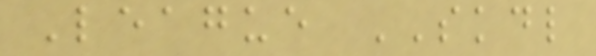League SKDL
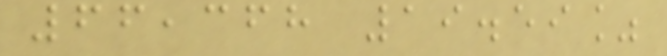66,368 19.59%
